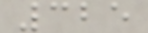325
